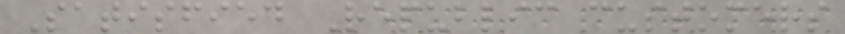Satisfied Republic customers
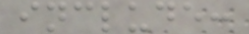include:
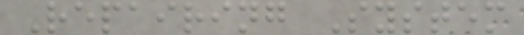Repairing System
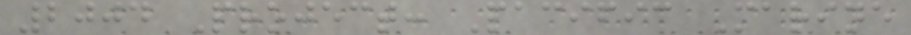2004 Project: Pacific Marine
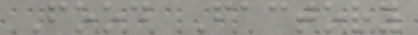Food Factory
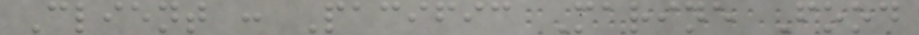Client : Pacific Marine Food
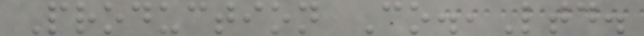Production Co.,Ltd.
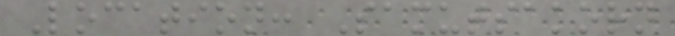Location: Samutsakorn
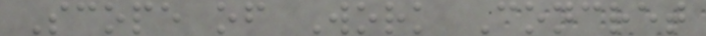Scope of Work Concret
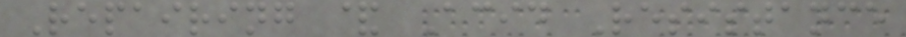Repairing & Acid Resistance
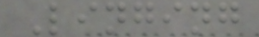Linging
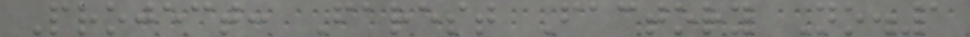Project: Farest Factory No.1
